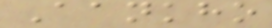Aankho
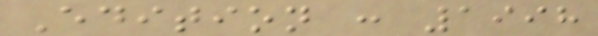Edition : 1998
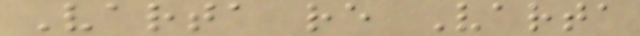Varta re Varta
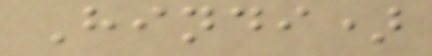Hindi)
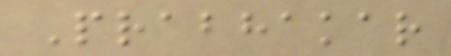Prabhakar
